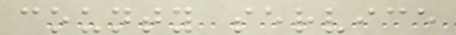county service
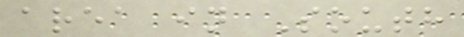area in South
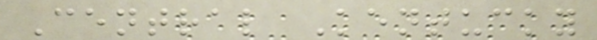Central Kentucky
